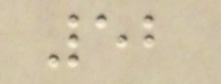52
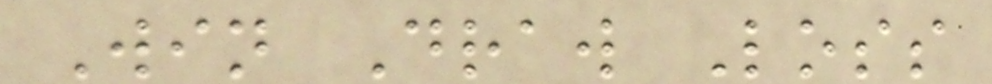Win Draw Loss
